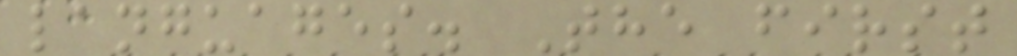languages. The first
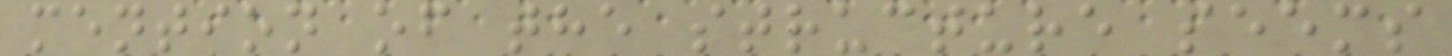mention of the structure seems
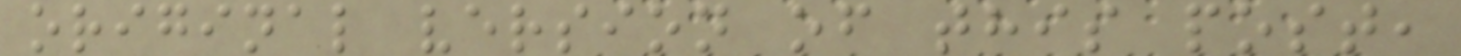original version of this post,
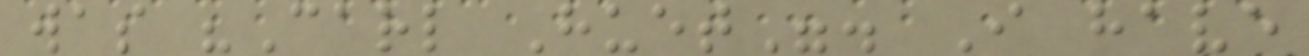was "Carl Huet". I have
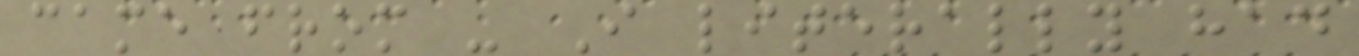came from - I literally had
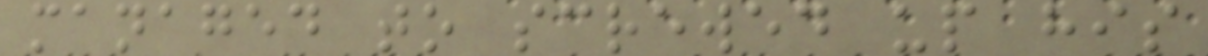managed to screwed up his
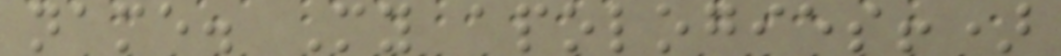name. My apologies!)
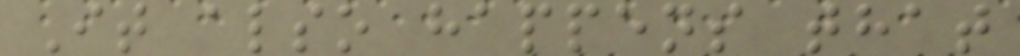It also happens that
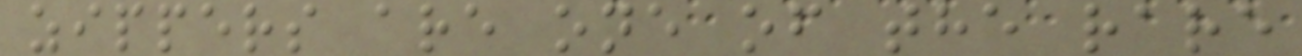zippers are one of the rare
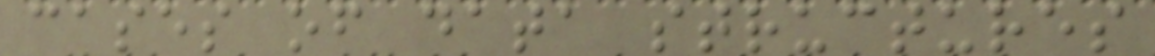cases of data structures
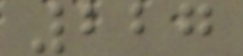227
